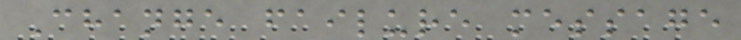Change failure message
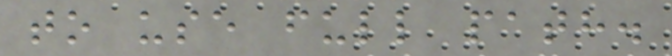to use full path.
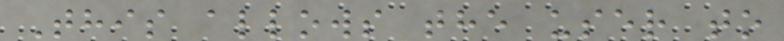This allows the user to
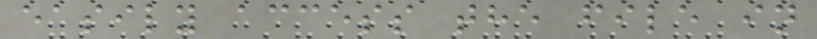easily access the file in
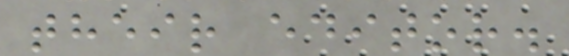their editor.
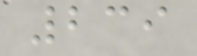239
